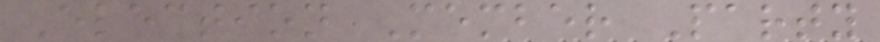Election Member Party
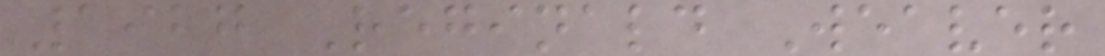1927 Reginald Weaver
